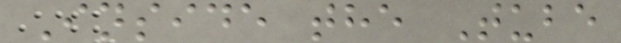Inside the Tube
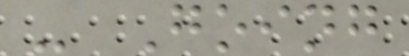- Going
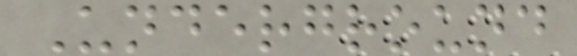Underground
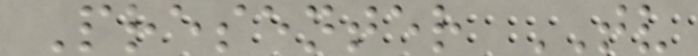Presenter TV
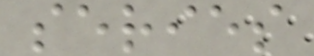series
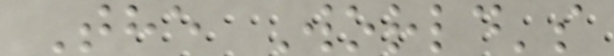The World's
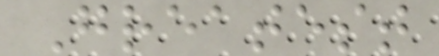Greatest
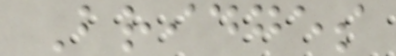Bridges
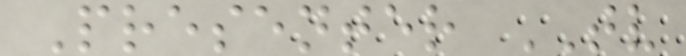Presenter TV
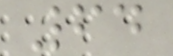64
